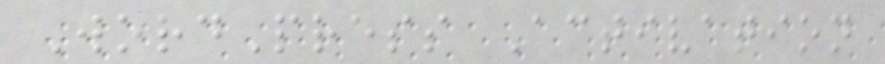WordPress Activation
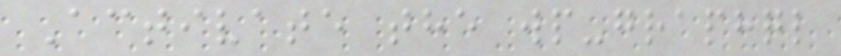Activate the wp-graphql
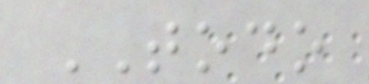TODO
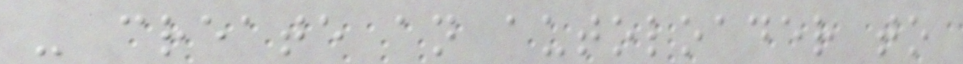- create an autoloader to
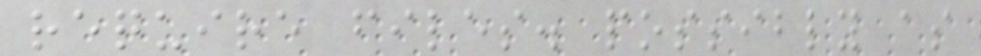require files. possibly as
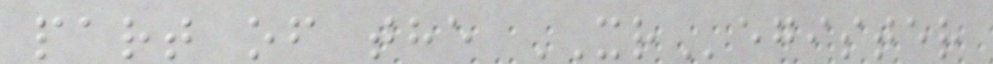part of the XRegister
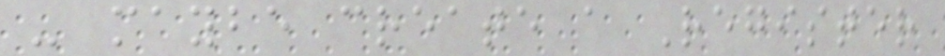- maybe create a Register
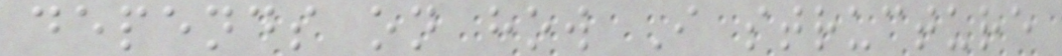depends on how I structure
